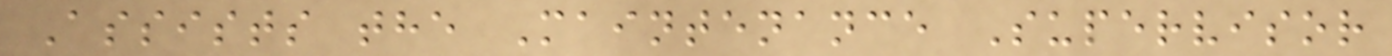Assists the Maintenance Supervisor
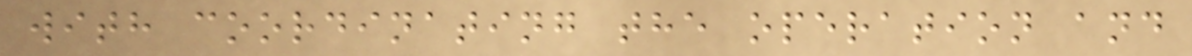with coordinating the operation and
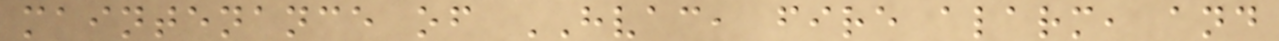maintenance of HVAC, fire alarm, and
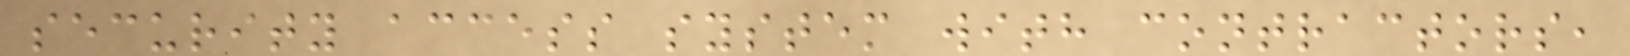security access system with contractors,
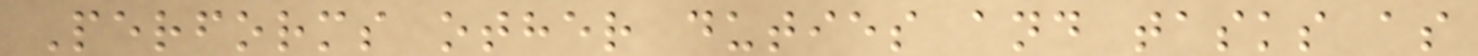Performs other duties and tasks as
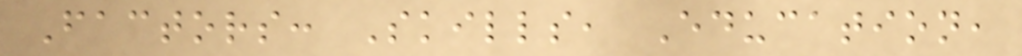Factors: Skills, Education,
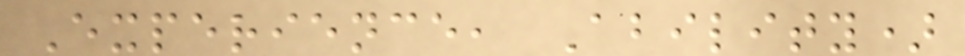Experience, Ability)
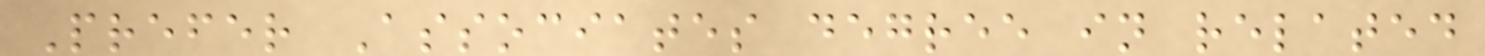Prefer Associates degree in related
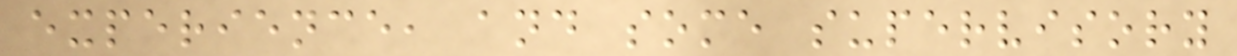experience, and some supervisory
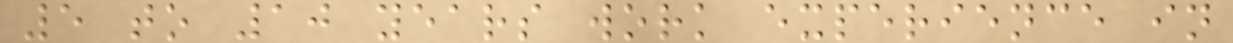5 to 10 years work experience in
